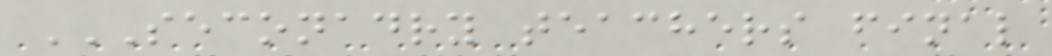SECONADRY TEACHERS FINAL
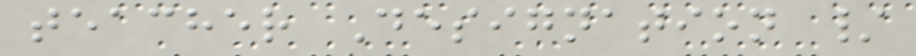teacher Designation /
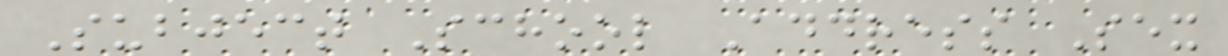Subject School Address Sex
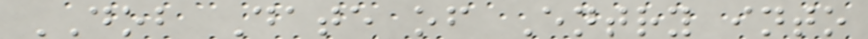DOB Date of Entry into
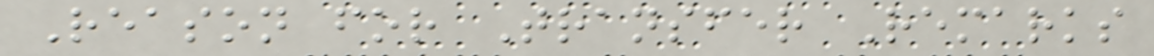Reason for Transfer Remarks
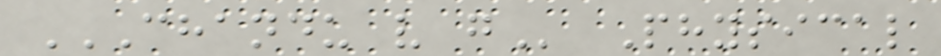CHANDU V G Physical
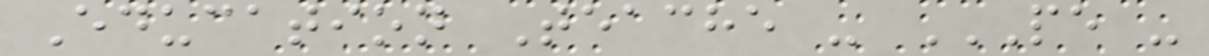Education Teache - PE -
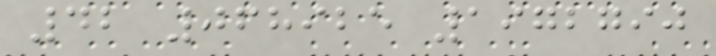42 068925 1972790
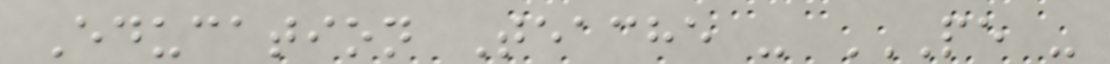Education Teache - PE -
